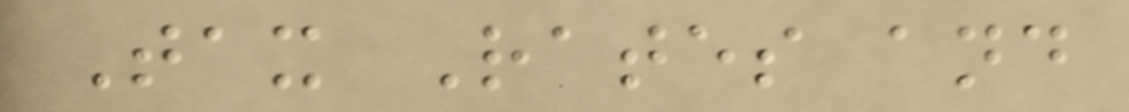Tax Rates and
